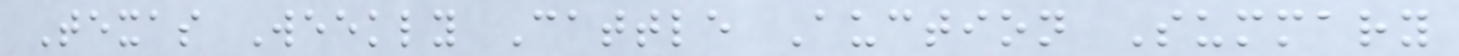Texas Weekly Cattle Auction Summary
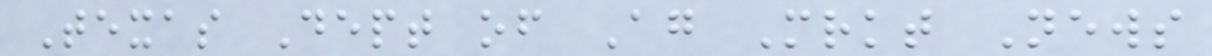Texas Dept of Ag Mrkt News
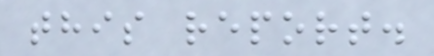this report.
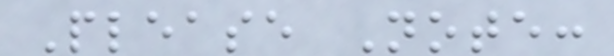Please Note:
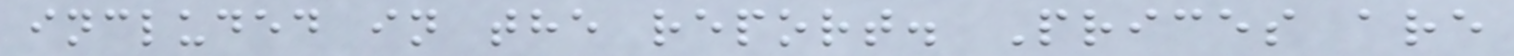included in the report. Prices are
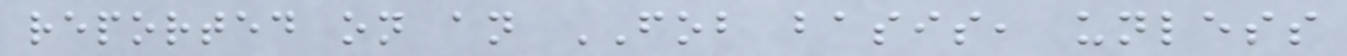reported on an FOB basis, unless
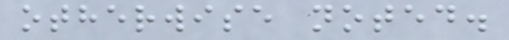otherwise noted.
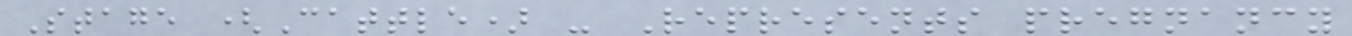Stage (Cattle) - Represents pregnancy
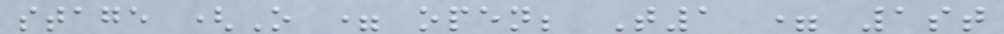stage (O = open; T1 = 1st
